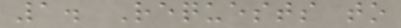1. Requests to
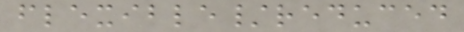flexible/reduced
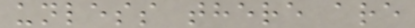unless there are
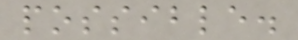possible.
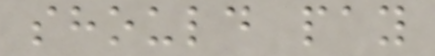should pay
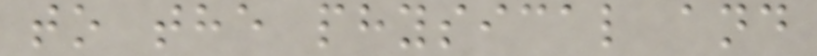to the physical and
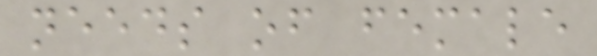needs of female
